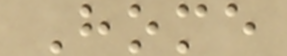Home
